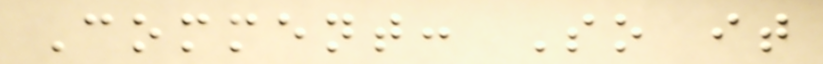Comment: So it
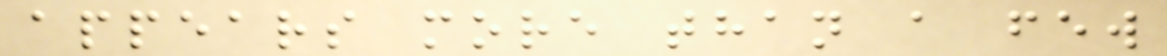appears more than a few
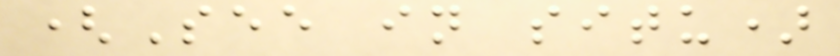(See in situ)
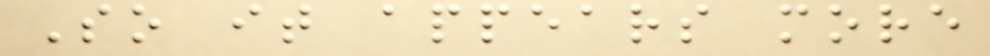So it appears more
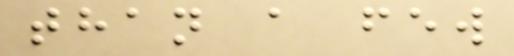than a few
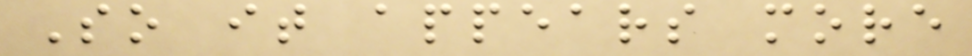So it appears more
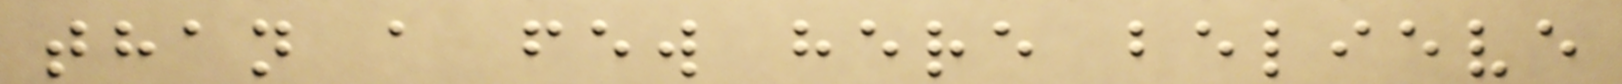than a few here believe
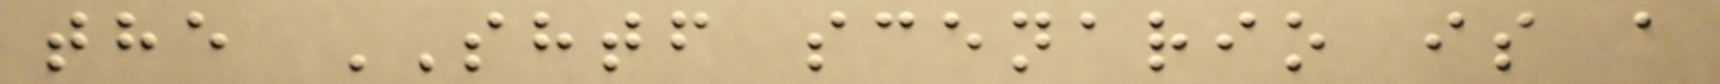the SHTF scenario is a
